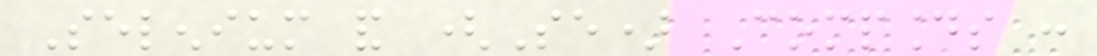Selenium and (Se) Compounds :
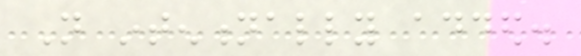Not intentionally added.
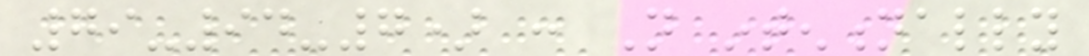79-94-7) : Not intentionally
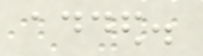added.
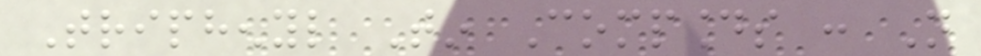Triphenyl Tin Compounds : Not
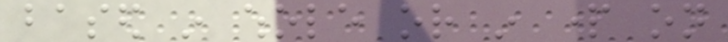based in whole or in part on
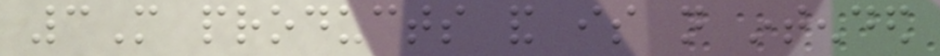3M products and is not intended
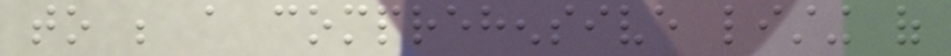to be a comprehensive listing of
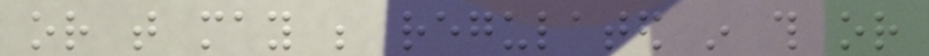or that may be regulated in this or
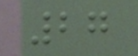27
